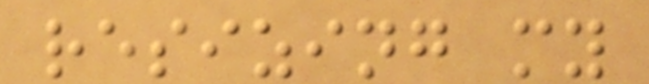resizing my
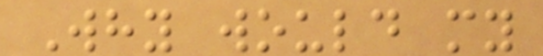Why would my
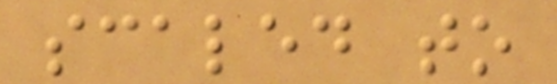scaled to
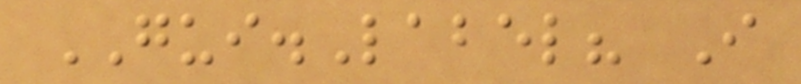GUI.Label? I
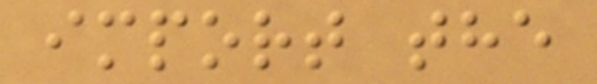import the
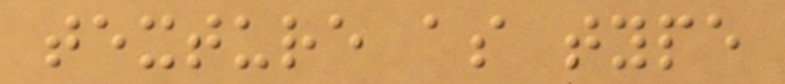texture as type
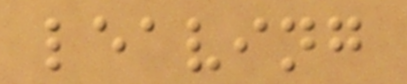leaving
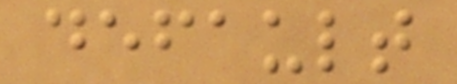default
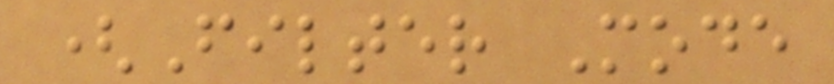(Filter Mode
